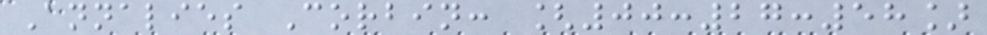Annalies Corbin: [00:27:58]
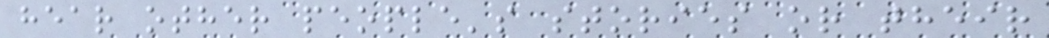hear other people's stories or their
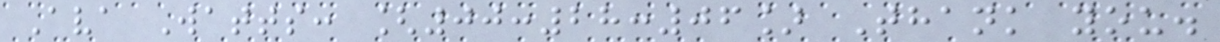Ava Watts: [00:28:06] Thank you.
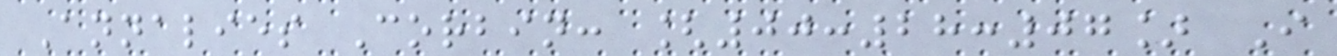Annalies Corbin: [00:28:07] I
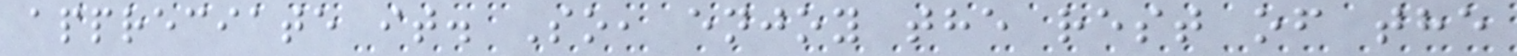appreciate it. So, enjoy the rest of the
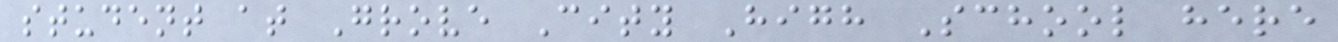student at Grove City High School here
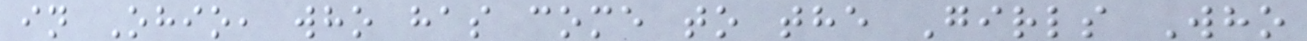in Ohio, who has come to the Girls Who
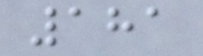181
